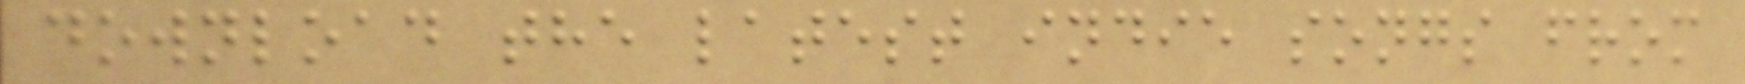download the latest indie songs from
